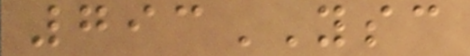793YSC
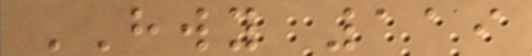HWY 119
